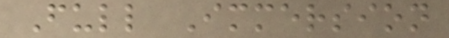Full Immersion
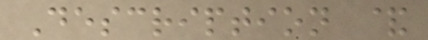Description &
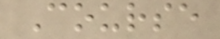Course
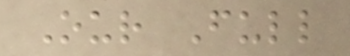Our Full
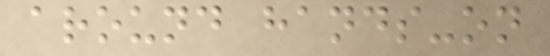around hands-on
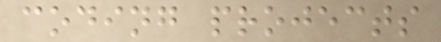coding projects
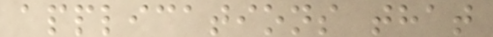applications that
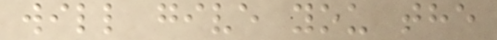will give you the
